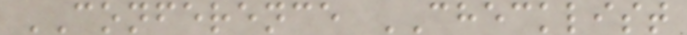CONFERENCE CHECKLIST
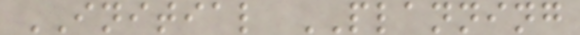INITIAL PLANNING
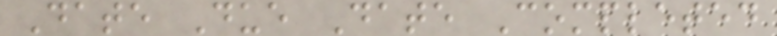Date Due Date Completed
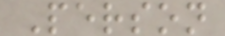Person
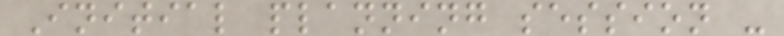Initial planning session -
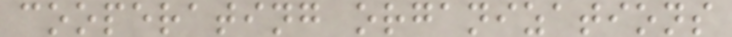cooperating organizations
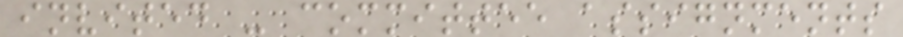invited - committee assignments
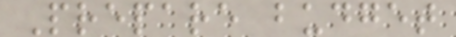Prepare budget
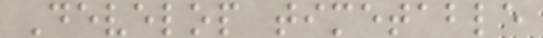Develop timetable
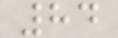84
